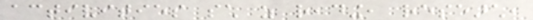activities such as reading, research,
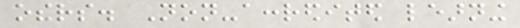others. Non-accredited learning
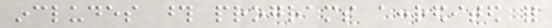includes those programs accredited for
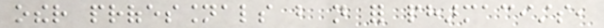other professionals but not for pharmacists,
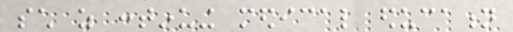such as continuing medical education
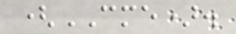(CME).
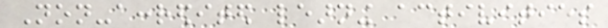Non-accredited learning activities
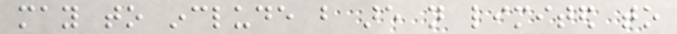may to include but are not limited to
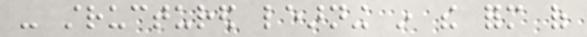- structured learning in the form of
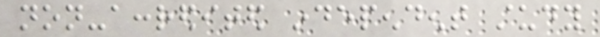non-accredited independent study
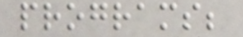programs;
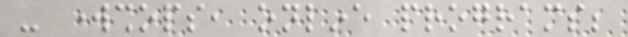- workshops, online programs;
